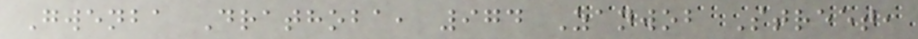Gwenba Drathoba, 974 Zanwob Street,
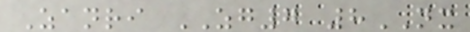Zanri ZG7 8NX
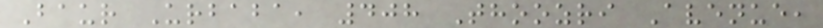Baur Urbaba, 408 Thoozri Avenue,
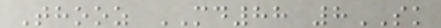Thooz MD88 8SK
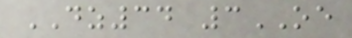DZ34 3OE
